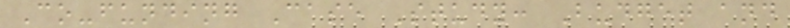Co-funding Case Study: Budget and
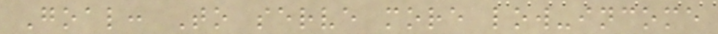Goal: To serve more low-income
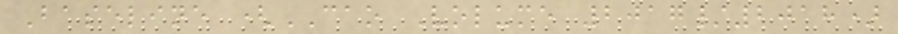Baseline (CAO Volume 2017/2018)
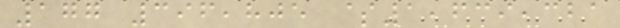177 396,805 $1,639,321
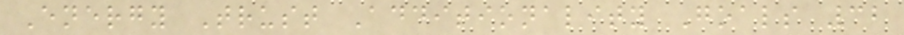Energy Trust Additionality Goals 32
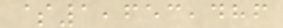$1,653,486
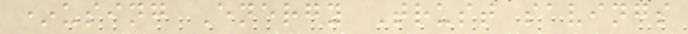*using Energy Trust savings
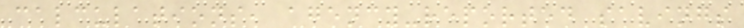calculations, agency-reported savings
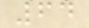64
